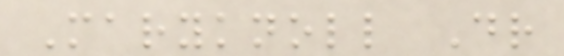Maryknoll Dr
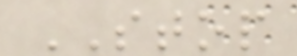STOP
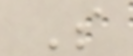S
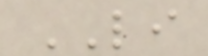LI
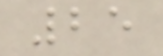25
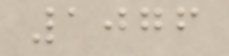1076
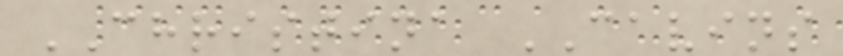CHRISTINA CAVINS
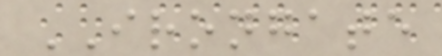IRONGATE
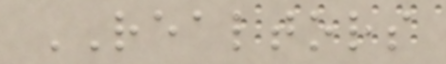REALTORS
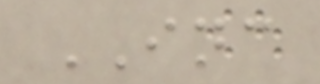INC
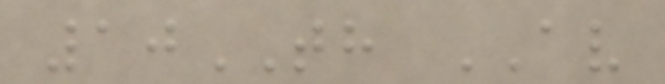10TH AV
